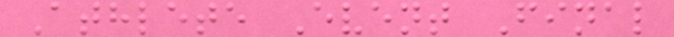Athlete Event Final
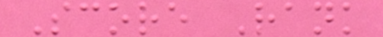Score Rank
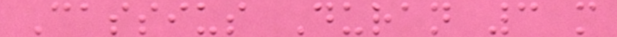Cassius Duran 3 m
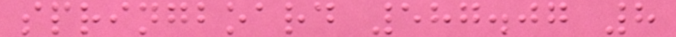springboard 587.07 8
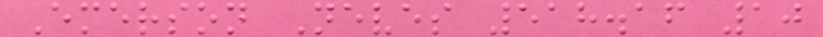Emerson Neves 518.16 10
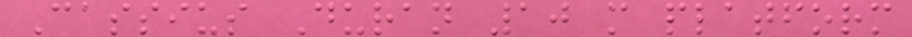Cassius Duran 10 m platform
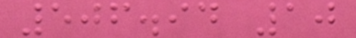506.94 10
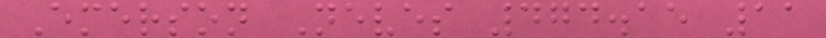Emerson Neves 474.15 11
